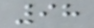98
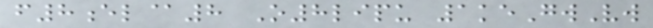f8el@8 O8lipu 1keGwVw
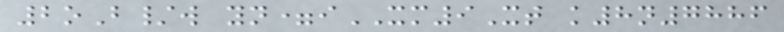2oB/w yn=iXM9Xt k8n7886
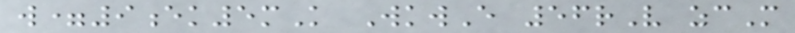w=9ek5mK WkwE 56rV zcM
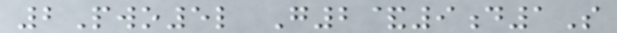2Pwo5l G2&9d1S
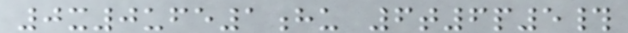0x0ufe1hu 6t6p5#
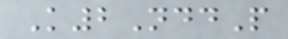K2NddP
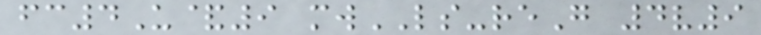fc4U&9 mwLS-reG 4v9
